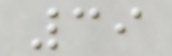39
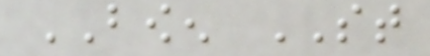BOWEN ST
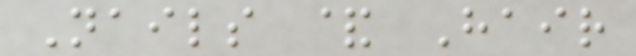Nails & Hair
